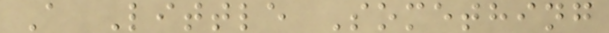A Little Something
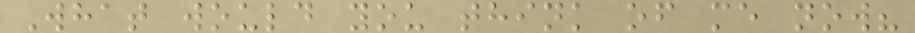What would you think of me now?
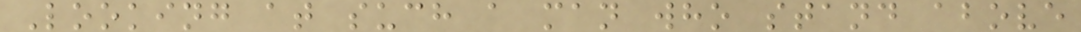Looking at such a man who stand above
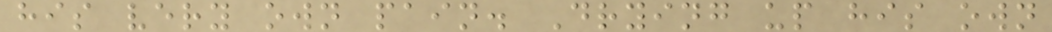his very own pain. Drying up his own
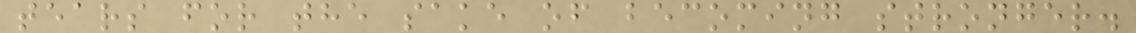tears for the sake of becoming stronger.
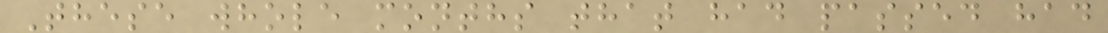These whole months that had passed had
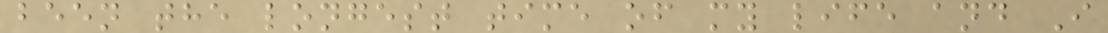been the longest time of my life and I
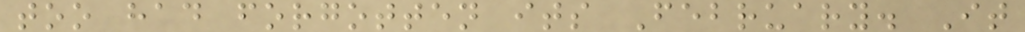too had forgotten its February. It
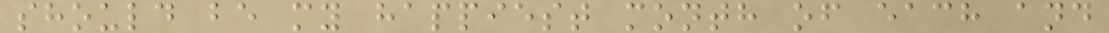should be my happiest month of each and
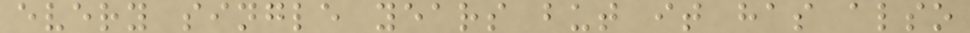every single years but it has also
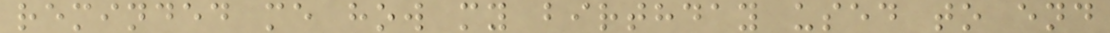reminded me how my birthday used to end
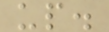up.
